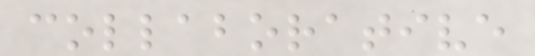collaborative
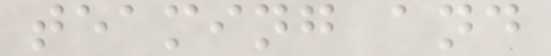teaming and
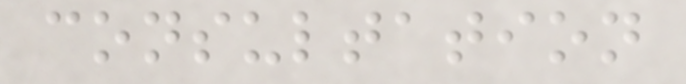consultation
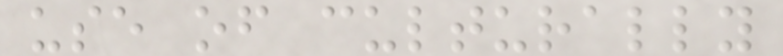use of culturally
